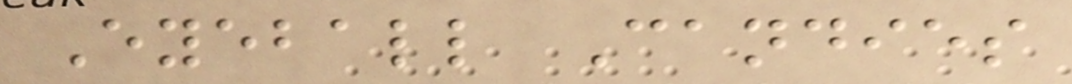Eyeball Candies
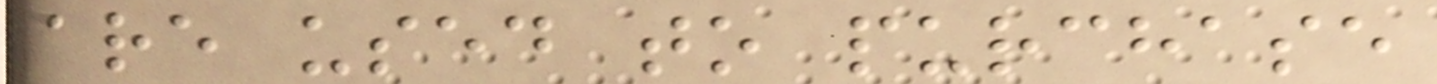are used to purchase
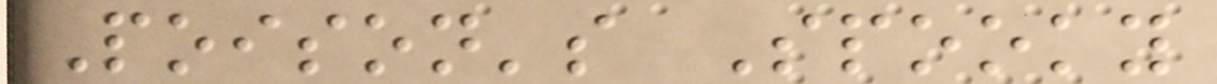Poison's Spooky
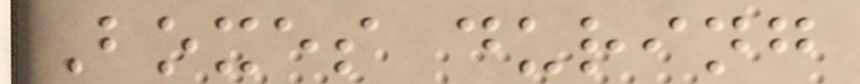Boxes during
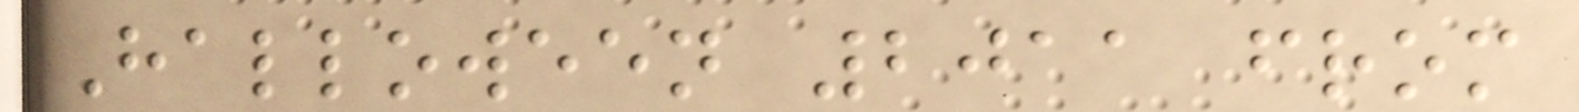Halloween 2011 from
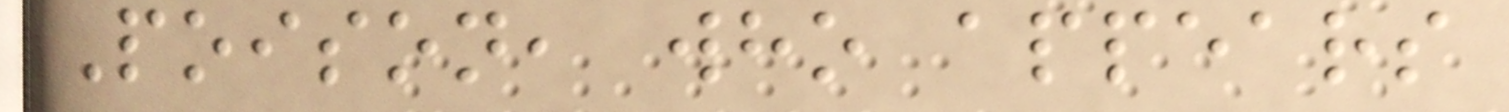Poison, who appears
